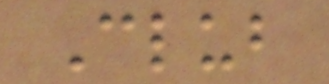Club
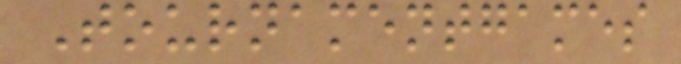Tournamentgames
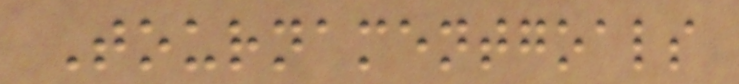Tournamentgoals
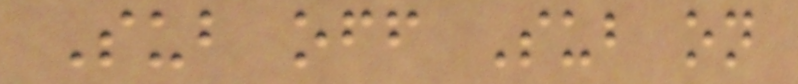Sub off Sub on
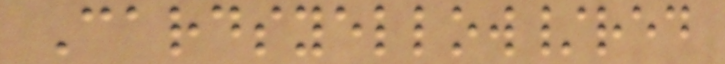Cardsyellow/red
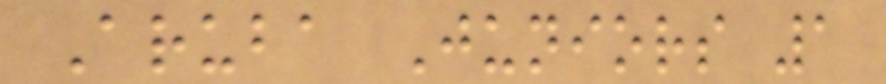Aruba Juniors 1
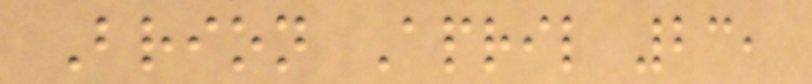Brion April 23,
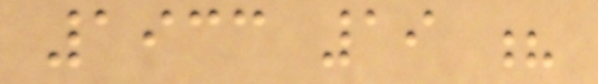1933 19 ?
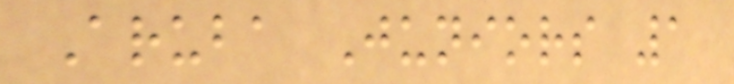Aruba Juniors 1
